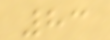83
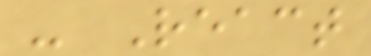- React
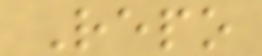Repo
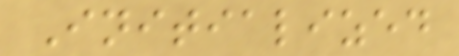Initialized
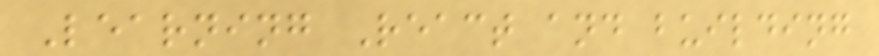Learning React and building
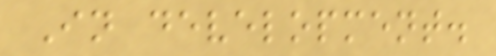In development.
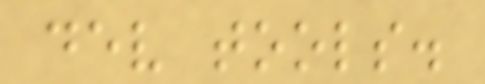dev tools.
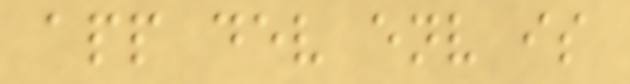app dev env is
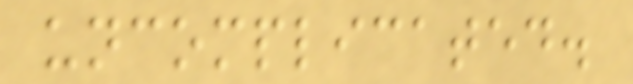uncomplicated.
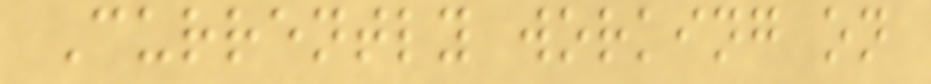Currently working on
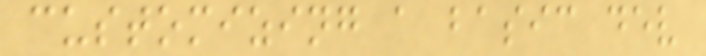customizing a basic dev
